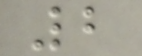2
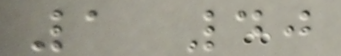1 40
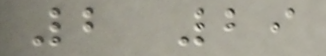2 29
